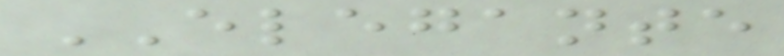ELEGANTE
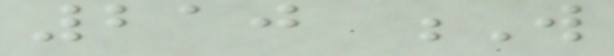210 W
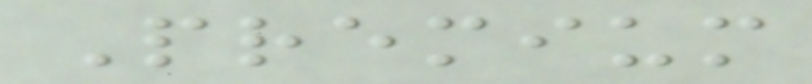Premium
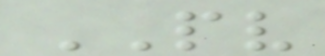PV
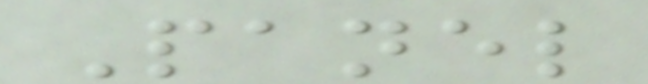Panel
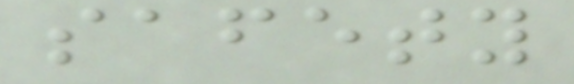safety
